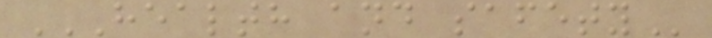HEALTH AND SAFETY
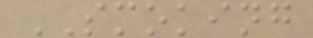SMOKING
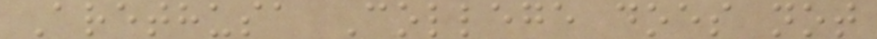Arethusa College does not
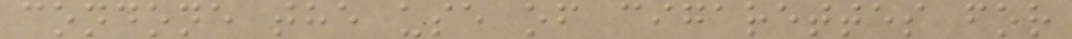condone the use of cigarettes for
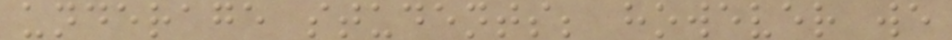underage students; however we
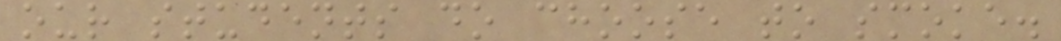our students do choose to smoke.
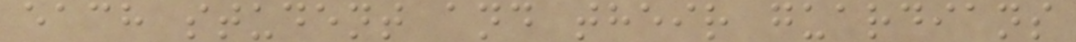each student and their guardians
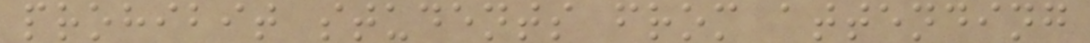prohibit students from attending
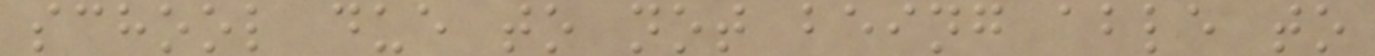school due to not being able to
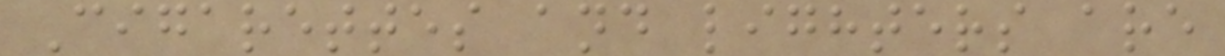Cigarettes and lighters are
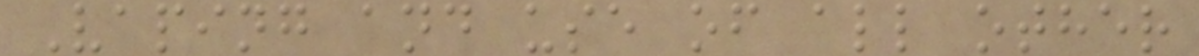Vaping and use of all other
